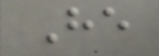He
